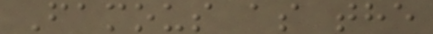Famous as the
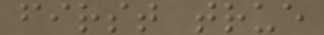first true
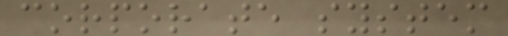corporate system
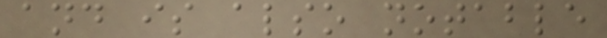and is also notable
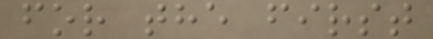for the first
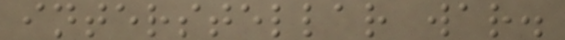interstellar war.
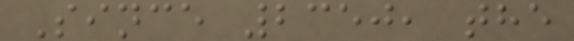Since 2350, the
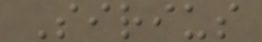Sirius
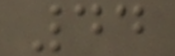44
